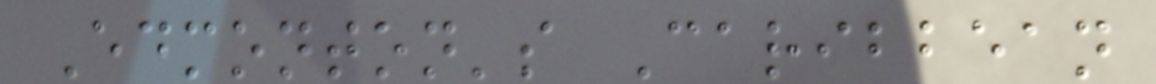Edmonton's Caribbean
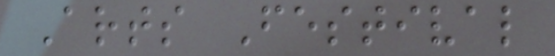Arts Festival
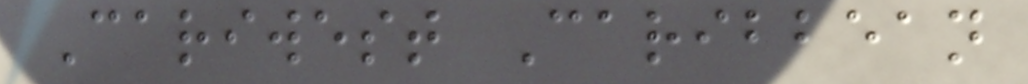Cariwest Caribbean
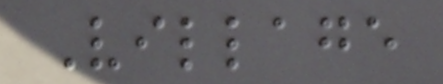Village
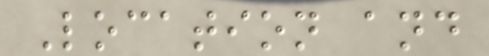Location and
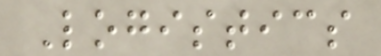Logistics
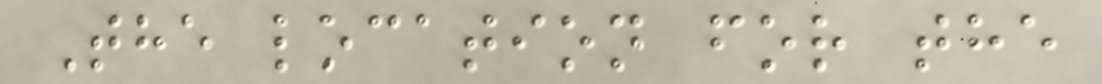The location for the
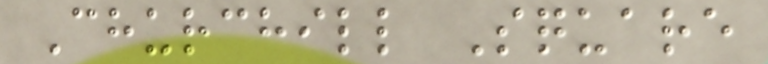Churchill Square
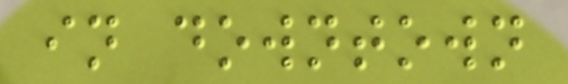in downtown
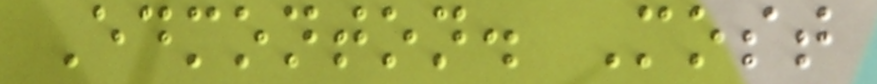Edmonton. Most
